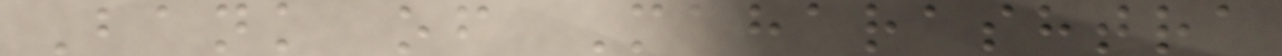Bank of Maharashtra
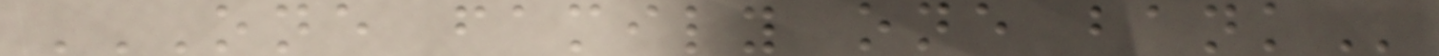ONE FAMILY ONE BANK
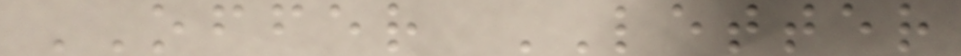OFFER LETTER
